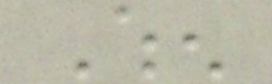When
